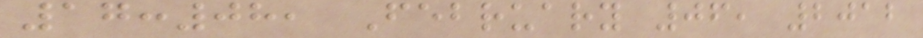17:08, February 06, 2012
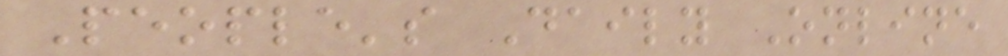People's Daily Online
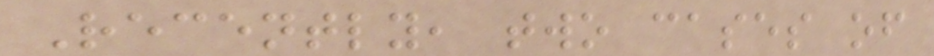Recently, two cases of
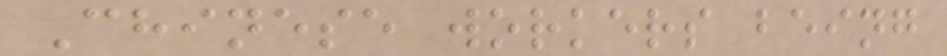Chinese workers being
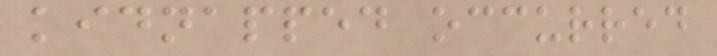kidnapped occurred
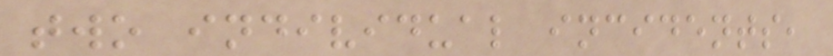two individual incidents,
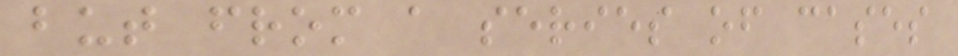but from a series of cases
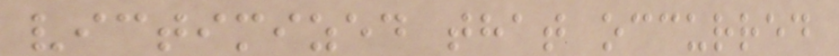victimized that occurred
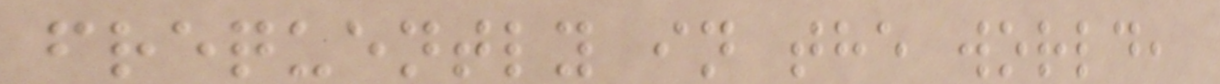frequently in the world,
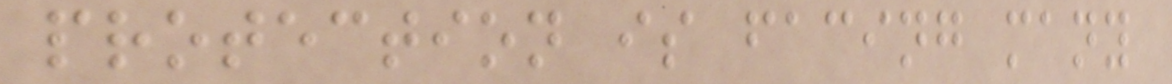protection is facing many
